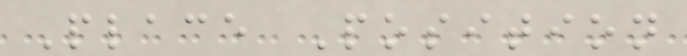Place Position
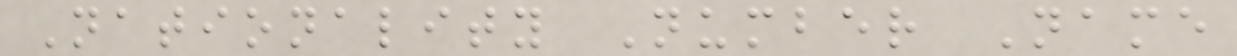Nationality Number Name
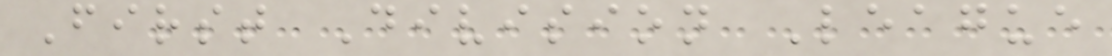First Division League
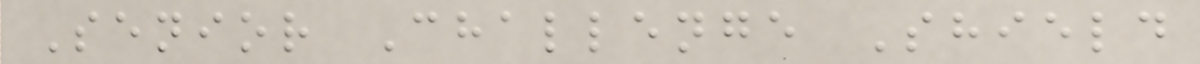Senior Challenge Shield
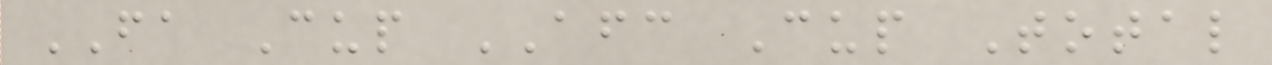FA Cup AFC Cup Total
